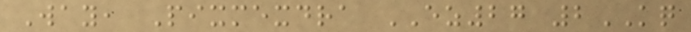Way, Pixmexdra EZ27 2KQ
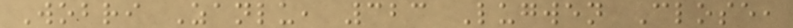Wobri Zanlu, 323 Lugwen Close,
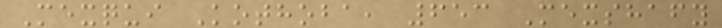Mexqui Kothoba, 653 Mexshafy
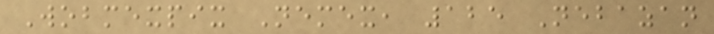Wobmexpix Nemex, 125 Nebazan
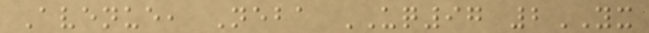Avenue, Neba UQ97 2YX
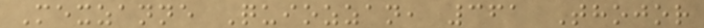Mexzanne Quiozzan, 361 Thojor
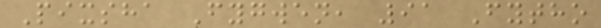Pixsha Fygwen, 91 Fytho
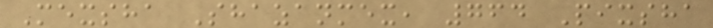Mexsha Shazanmex, 764 Pixsha
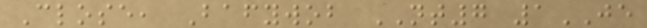Close, Bafywob NT7 1JE
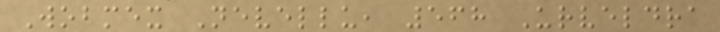Wobmex Nevellu, 568 Urveldra
